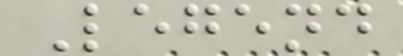Legend
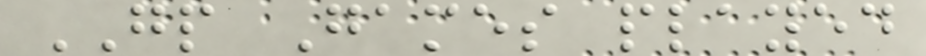GP Games played
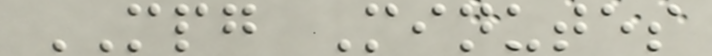MPG Minutes
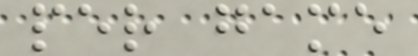per game
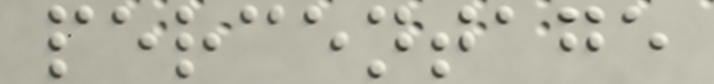percentage
